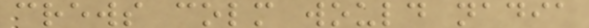crews colm would nadia
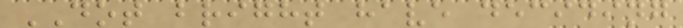DOT bright have deciding
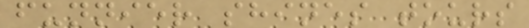funnier shines tours
